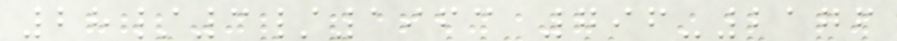28/3/1963 796-2176
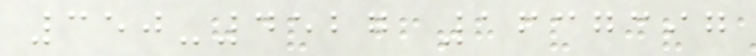350-4527 1637397
